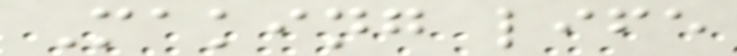Making life
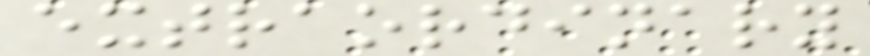extraordinary
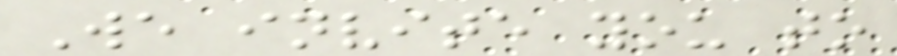We invite you to
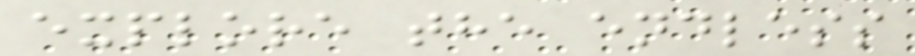explore the endless
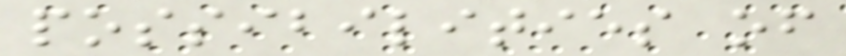possibilities of
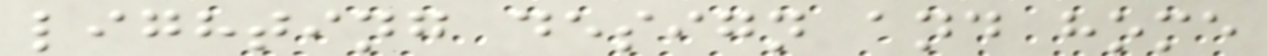lighting design and home
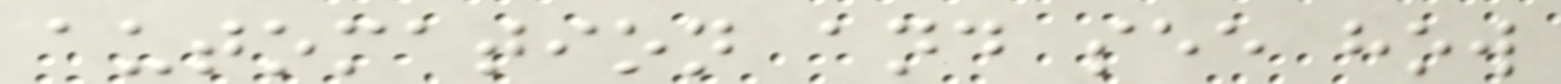automation and see how
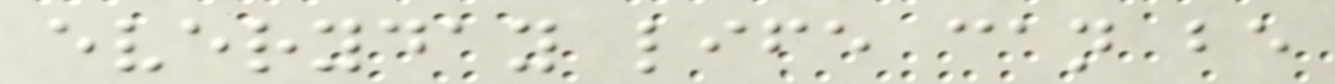everyday life can be
